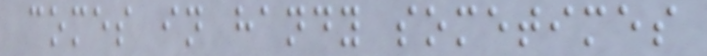comes in handy sometimes
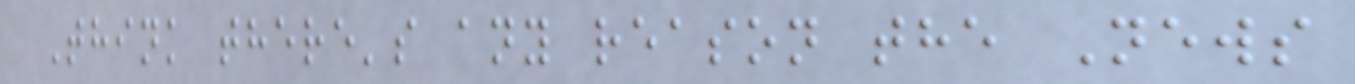Think there's any reason the News
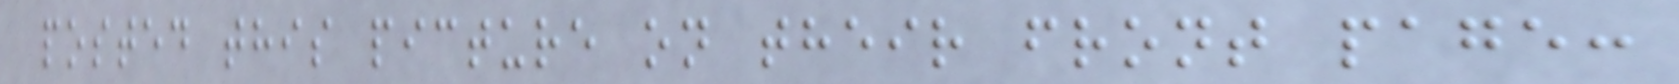posted this picture on their front page:
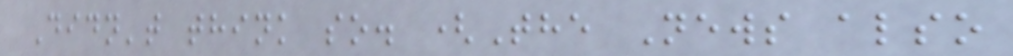Didn't think so. (The News also
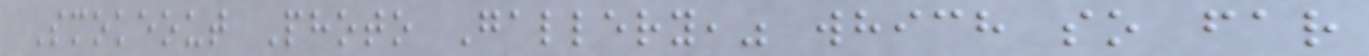Smokeout Photo Gallery," which so far
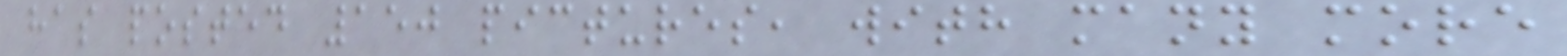has posted 150 pictures, with many more
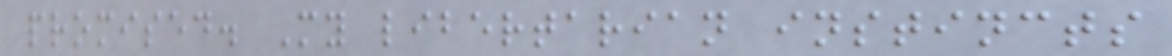promised. My libertarian instincts
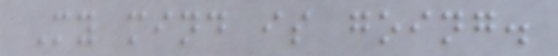My mind is going.
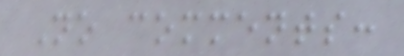No comments:
